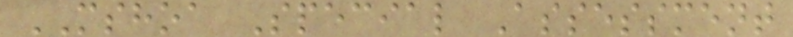MSHOA Special Assessment
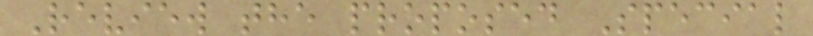Review the proposed Special
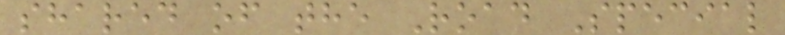shared of the Road Special
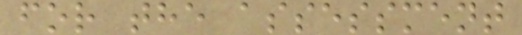for the assessment
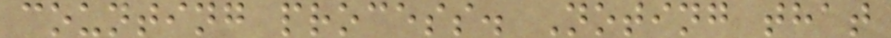counting process. Noting that
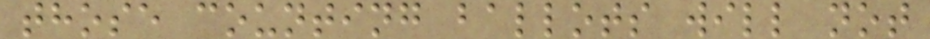those counting ballots will not
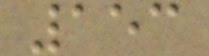153
